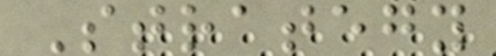Strategy
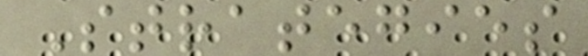Strategies
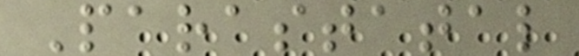Parastatal
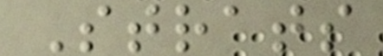Strats
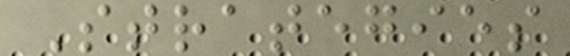Strategies
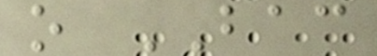o BAC
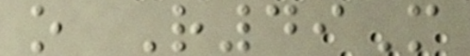o R49M
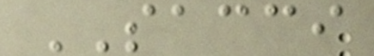SACCI
